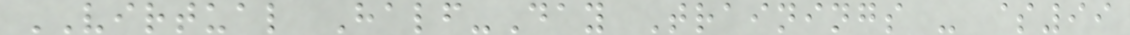VIRTUAL Half-Day Trainings - $99
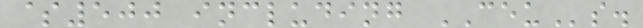$500 including CEUs.
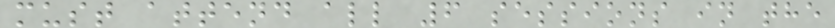must attend all 6 sessions in the
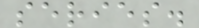series.
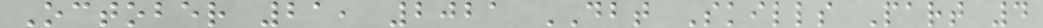October 21, 2021 DBT Skills Part 4
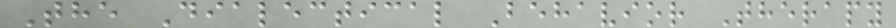The Dialectical Behavior Therapy
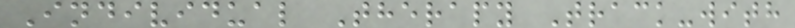Individual Therapy Track-with
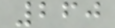260
